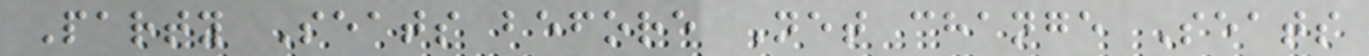Party Seats before Net change Seats
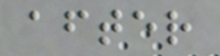after
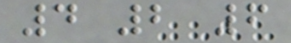4 2 6
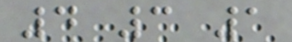4 3 1
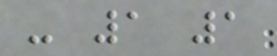- 1 1
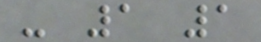- 1 1
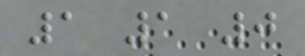1 1 0
